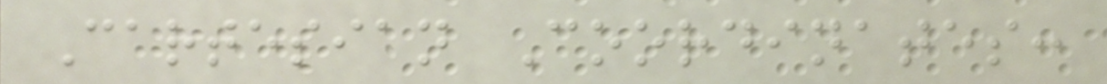Cartesian Coordinates:
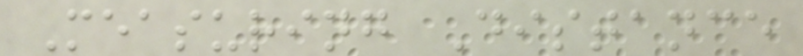Measuring Distance
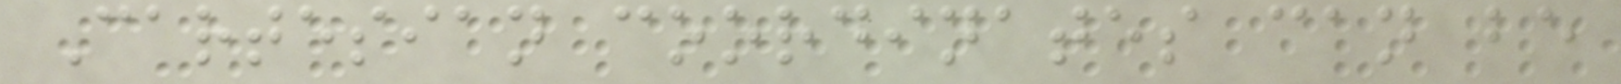Cartesian coordinates can be
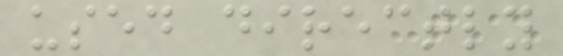used directly
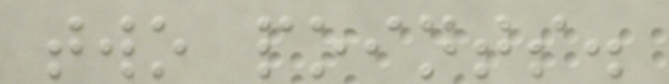two points.
